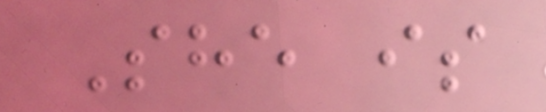She is
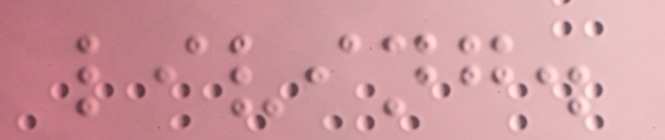living.
